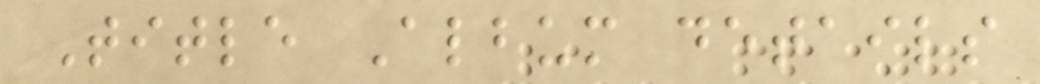Title Album details
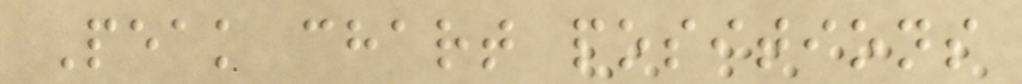Peak chart positions
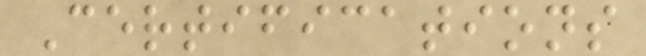Certifications
